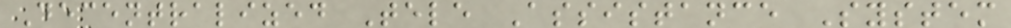Decentralized Tele Assistance System
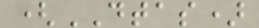(DTAS)
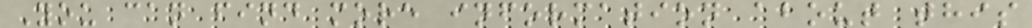You can find more information about this
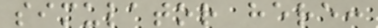simulator here:
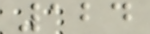124
